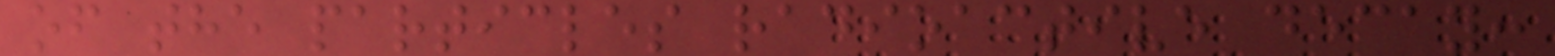of the particles radioactive decay:
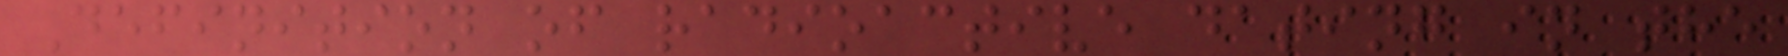Definition of radioactive dating in the
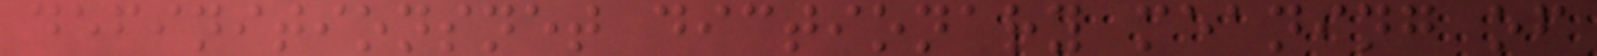definitionsnet dictionary meaning of
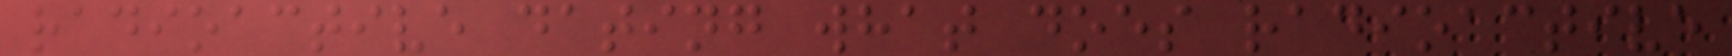radioactive dating what does radioactive
